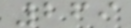269
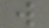w
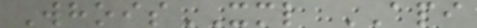WhoisXML API
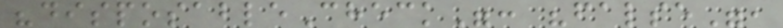"disposableCheck": "false",
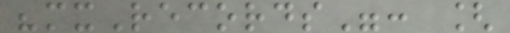"mxRecords": [
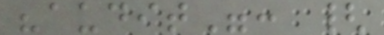"audit": {
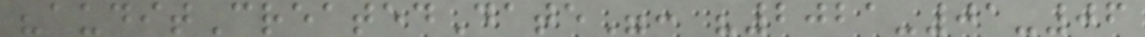"auditCreatedDate": "2021-01-06
